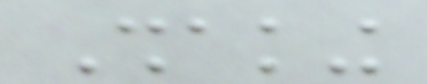Shaking
